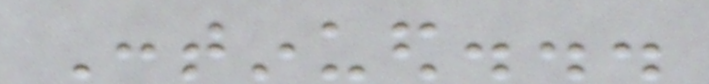Continued...
